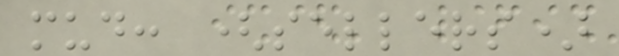mud: (sellers)
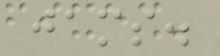jams.
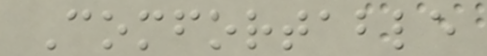Comfortable
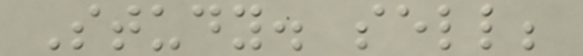Study. sell;
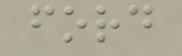ford
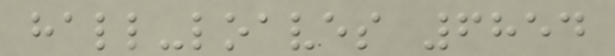hall-loaves 6854
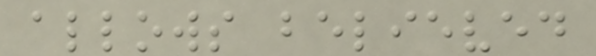allows believed
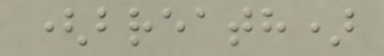(breath)
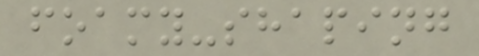foamy-shaping
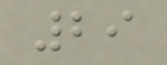29
